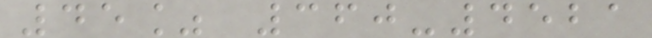45% 360-4521
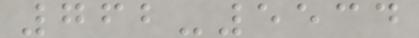762-5534
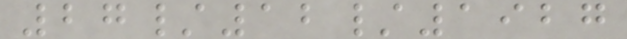27/12/1927
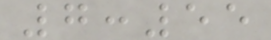7:55
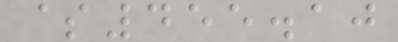$455.10
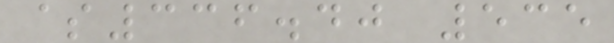$336.40 535
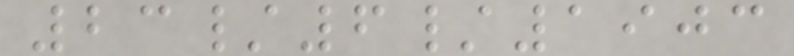23/6/1903
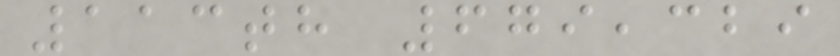113th 679,329
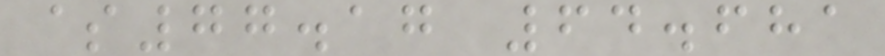$77.17 64.681
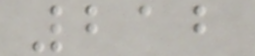212
